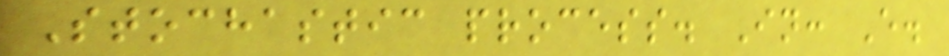Stochastic process. In: E.
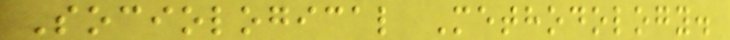Sociological Methodology.
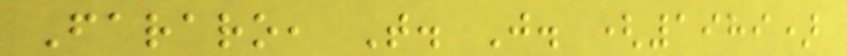Fararo, T. J. (1989)
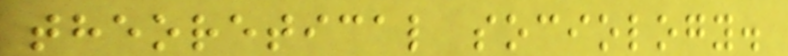theoretical sociology.
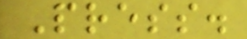Press.
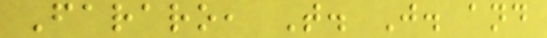Fararo, T. J. and
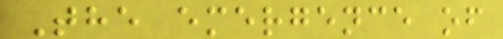The emergence of
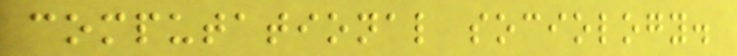computational sociology.
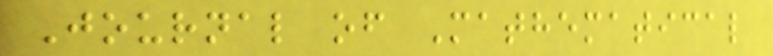Journal of Mathematical
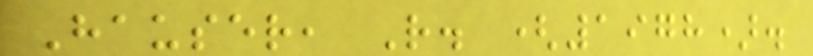Hauser, R. (1978).
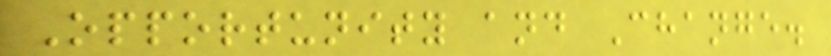Opportunity and Change.
